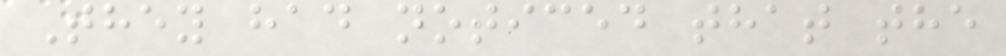They had noticed that the
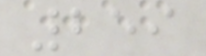259
